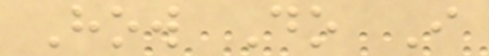How Do I
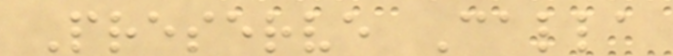Preserve Calla
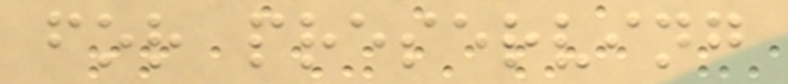for preserving
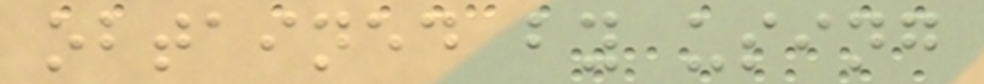obtained by using
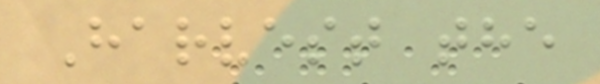Harvest the
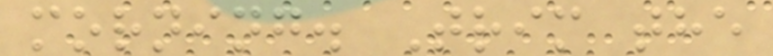morning. Trim the
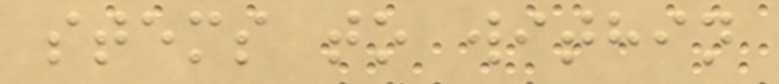stems to within
